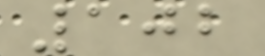102
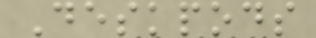Deskpods
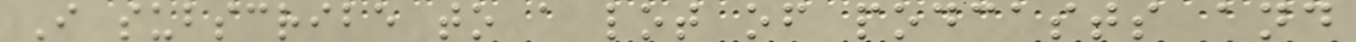I subscribe to a lot of podcasts and
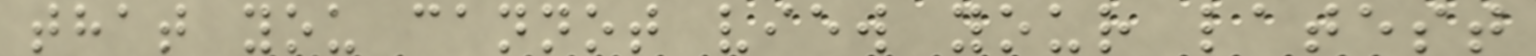that you cannot view your latest
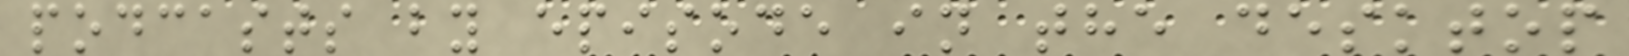podcasts by episode in the desktop
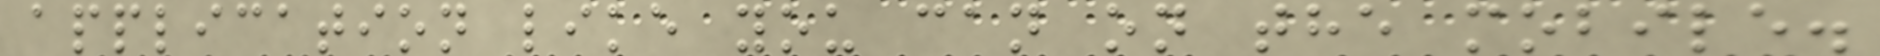application like you can on the mobile.
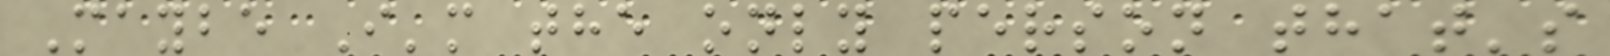Maybe I'm the only person that's
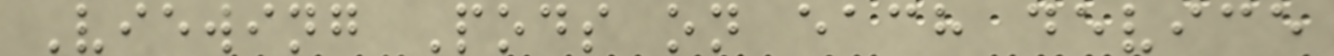Viewing Pods on each device
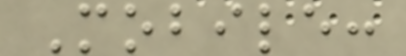Mobile:
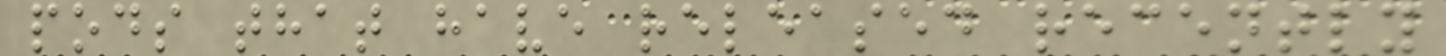pods that have released recently
